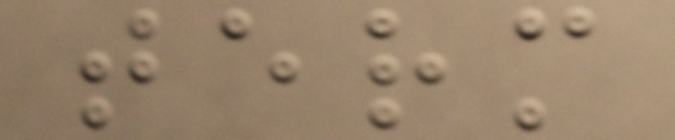term
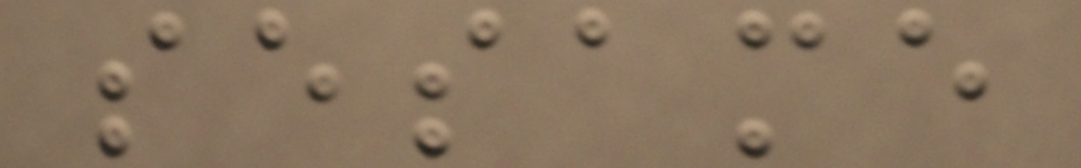sesame
